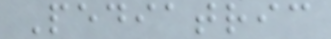Pediatric
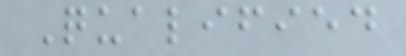Qualified
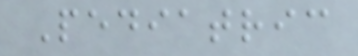Pediatric
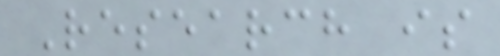Research is
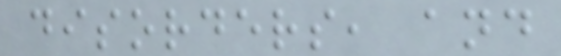disorders, and
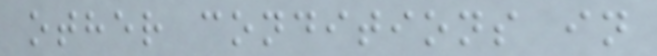other conditions in
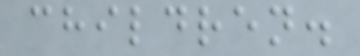children.
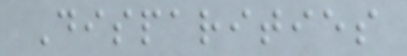Disparities
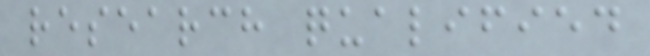research qualified
